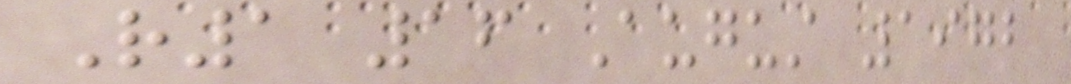R1 16 August 1972
